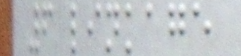6 linkage
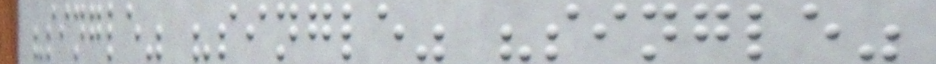"single" "single" "single"
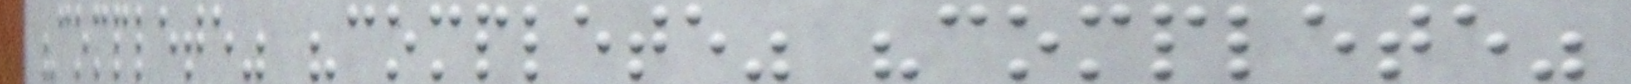"complete" "complete" "complete"
